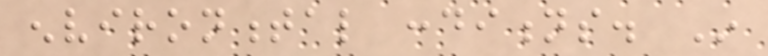environmental conditions. In
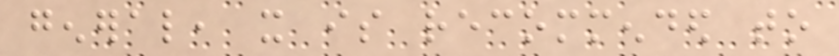general, it is recommended to
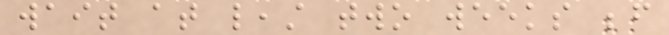wait at least two weeks before
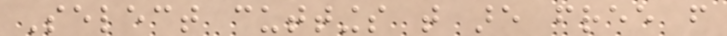Select cuttings that are free from
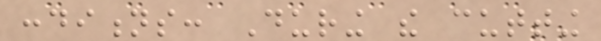conditions: During the cutting
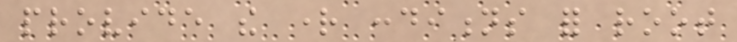provide the right conditions for root
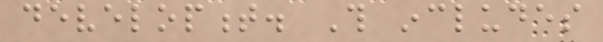development. This includes
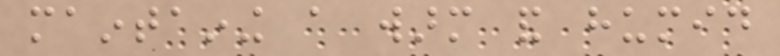maintaining a warm and humid
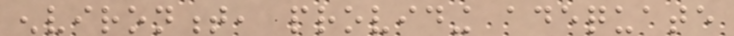environment, providing adequate
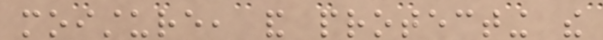moisture, and protecting the
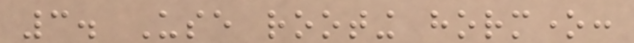3. Use rooting hormone:
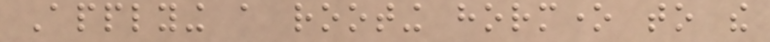Applying a rooting hormone to the
